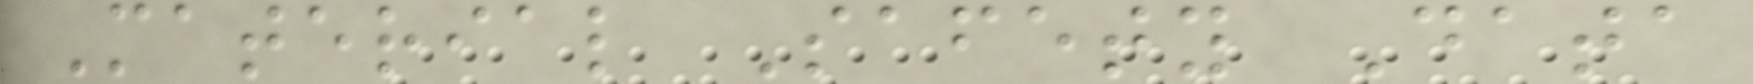Material Safety Data
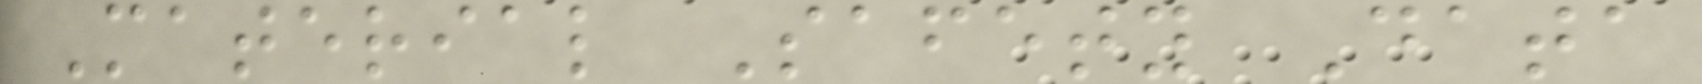Material Safety Data
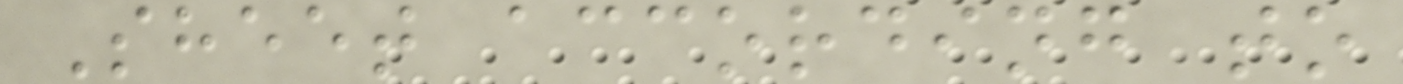Sheet according to
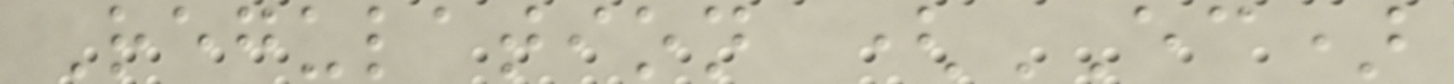Regulation (EC)
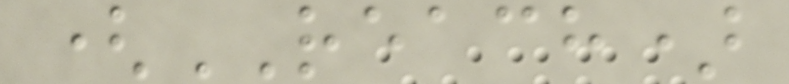(REACH)
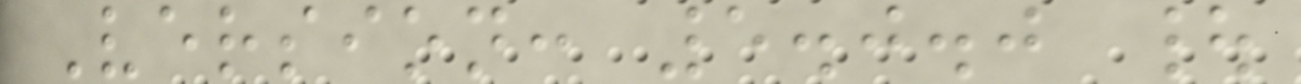Version: 5.0.0 |
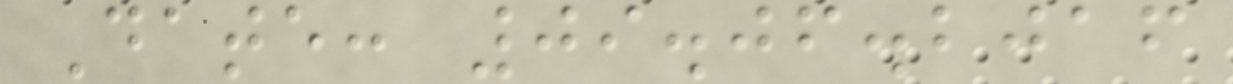Date: 09.06.2016
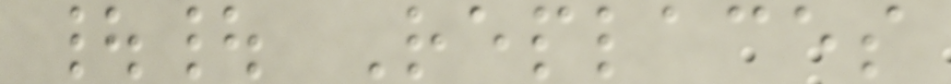|| Replaces
